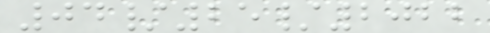04/25/2022
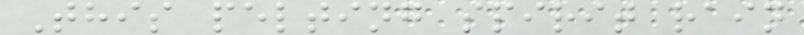This pelting spirit rain
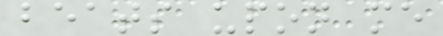beats upon me
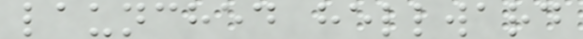launched hellward
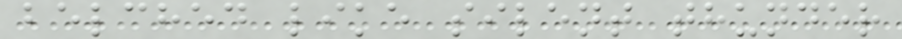belched like silent thunder
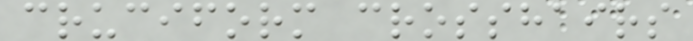cruciform crosshairs
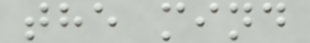the mind
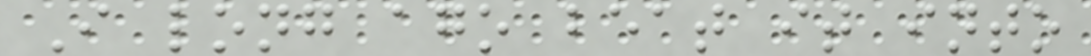I long ago beat it into
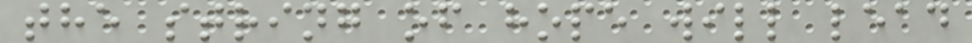the string of hope will lead
